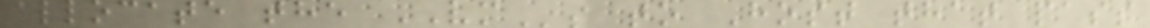allocate the VMs to Host that pass
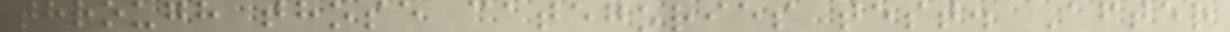through those categories test. After
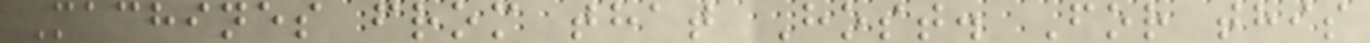Machines from that Host. For this
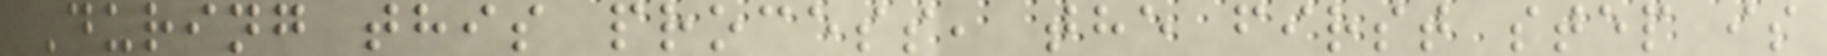During this process, the first step is
